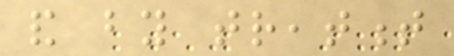and by treatment
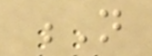N
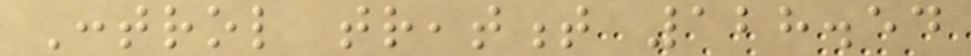Control treatment 128.54
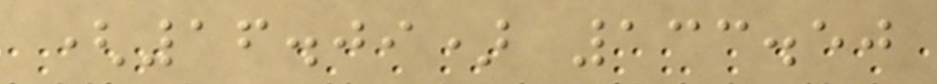(16.09) 133.50
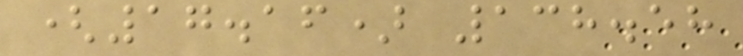(17.16) 138.58
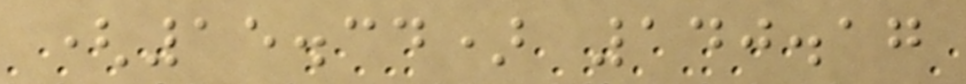(15.34) 140.17
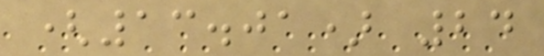(13.01) 24
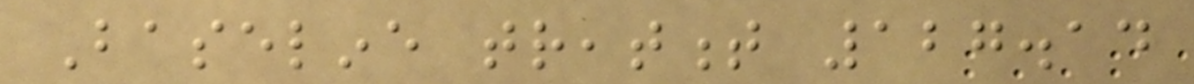Baseline treatment 127.14
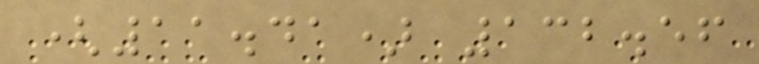(11.41) 132.56
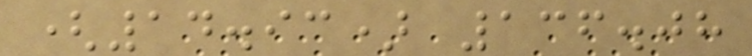(14.93) 136.08
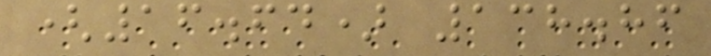(16.64) 138.86
